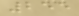255
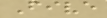Five
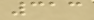313
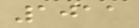1011
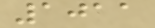1011
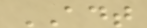ADT
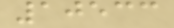10533
